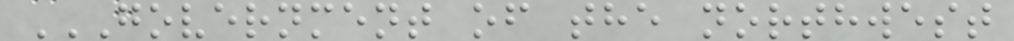GOVERNMENT OF THE NORTHWEST
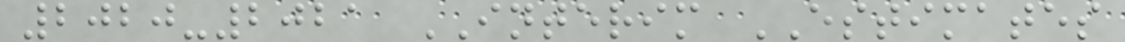2020-2021 INTERIM ESTIMATES
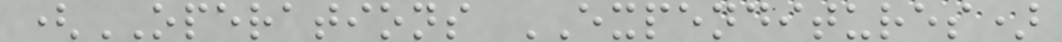(OPERATIONS EXPENDITURES)
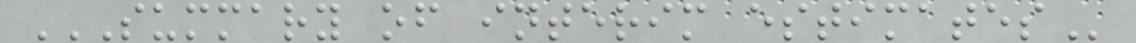SUMMARY OF INTERIM ESTIMATES
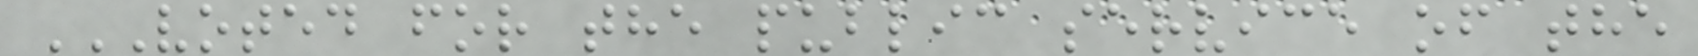VOTED FOR THE PUBLIC SERVICE OF THE
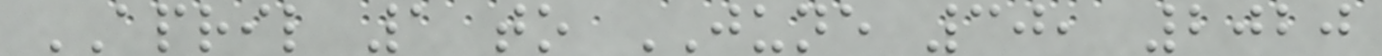APRIL 1 to JUNE 30, 2020
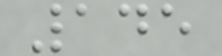145
